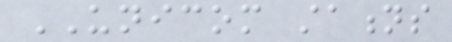UNICOM stations
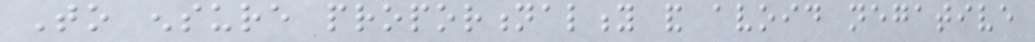To ensure proportionality and avoid negative
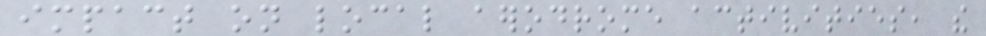impact on local aerodrome activities, the
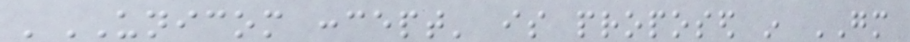'UNICOM concept' is proposed in GM
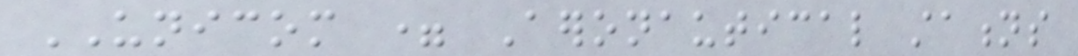UNICOM = Aeronautical stations
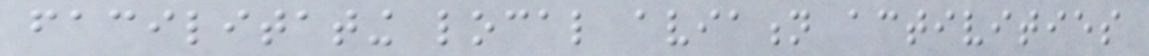facilitating local aviation activities
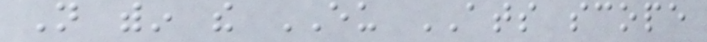Not within the EU ATS scope
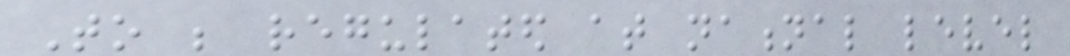To be regulated at national level
